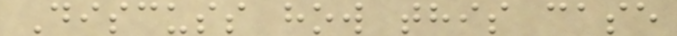Discuss how this case
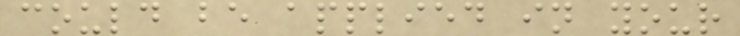could be applied in your
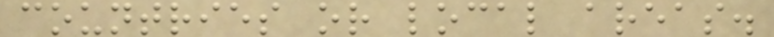countries or local areas.
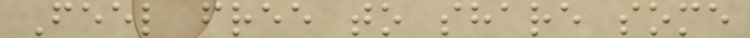Feel free to share some
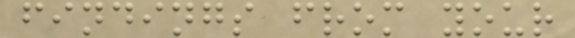findings from your
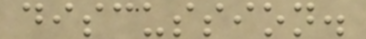discussion.
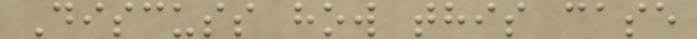Discuss how this case
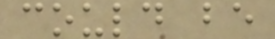could be
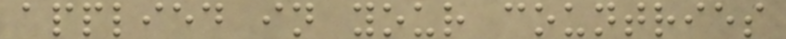applied in your countries
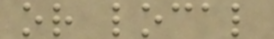or local
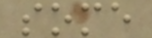some
